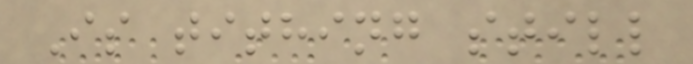Is tithing still
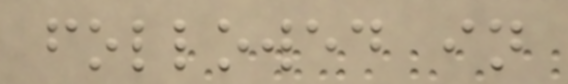followed in
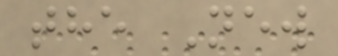the New
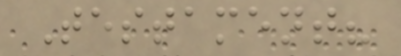Testament?
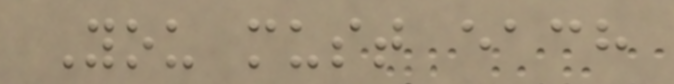You must each
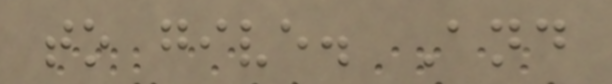to give. And
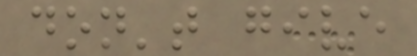don't give
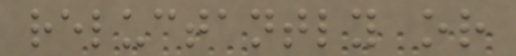reluctantly or
